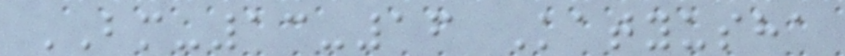BM-13-16 Katyusha
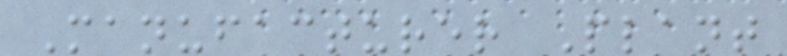Manufacturer Plant
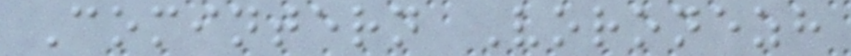Comintern Voronezh
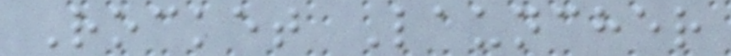Rocket Launcher
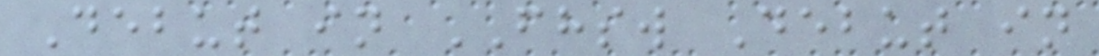Debut in FHSW Debut in
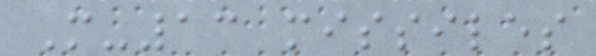M-13 missiles
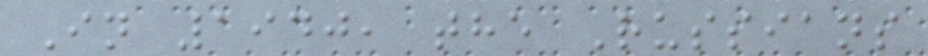In 1940, the Russians
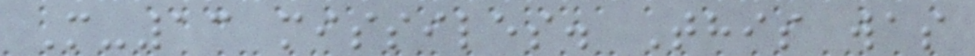M-13 missiles. This was
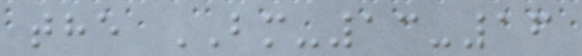the BM-13-16
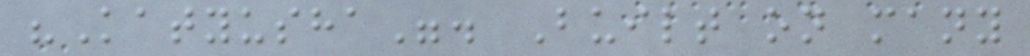"Katyusha". Built on many
